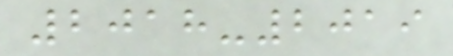2018-2019
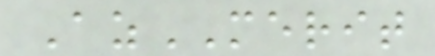AzMERIT
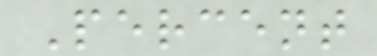Percent
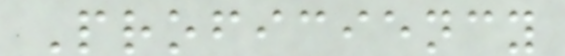Proficiency
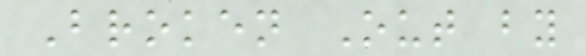Broken Out by
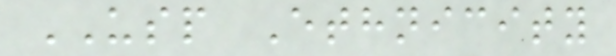USP Ethnicity
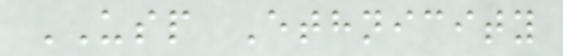USP Ethnicity
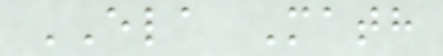ELA Math
